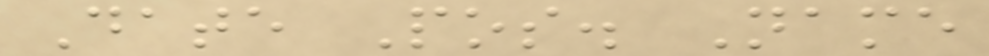Date Pos. Name
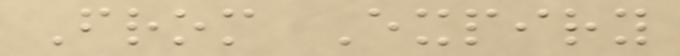From Expiry
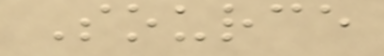Source
